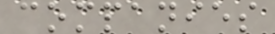companies
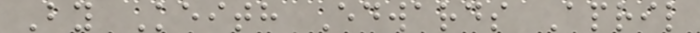By Keith Edwards April
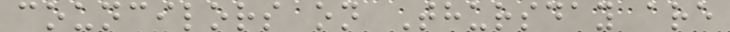councilors on Thursday are
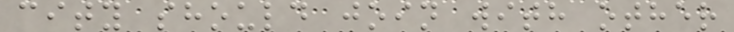city should join with other
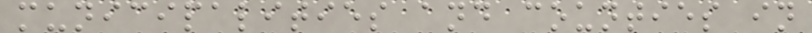municipalities and counties in
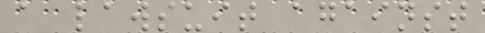a lawsuit against
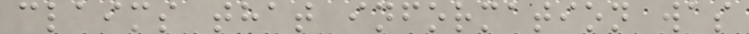claims that information was
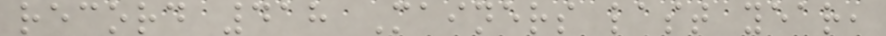record 418 Mainers last year,
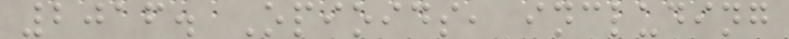2016. Opioids, including
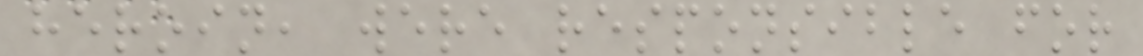heroin, were responsible for
